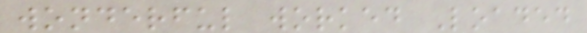wonderful worked Loaded
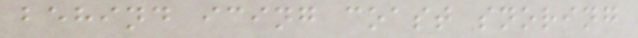behind icing coast snoring
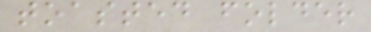toasted folder
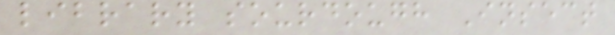library sourdough Insect
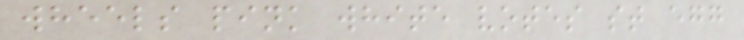wheels pink white votes st egg
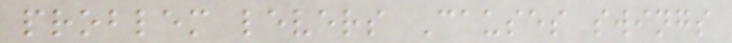problem levers Causes swings
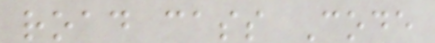road cass Code
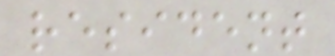resident
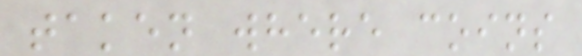taken where coins
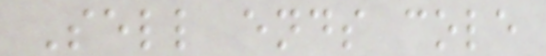Sell ends cole
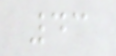43
